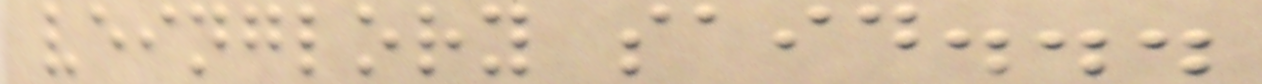veinglory said...
